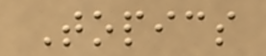Topics
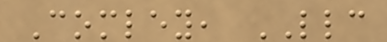Comley, LLC
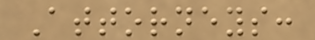Attorneys:
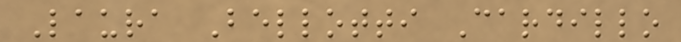Laura Bellotti Cardillo
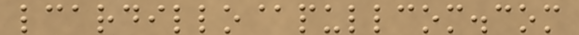lcardillo@pullcom.com
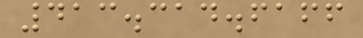413.314.6166
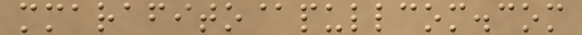mmarafito@pullcom.com
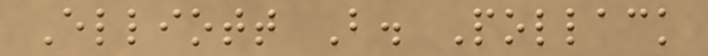Elliott B. Pollack
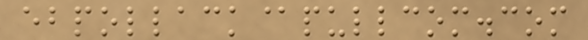ebpollack@pullcom.com
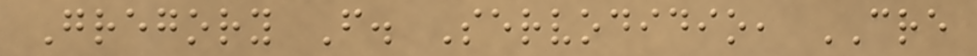Gregory F. Servodidio, CRE
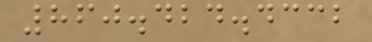860.424.4332
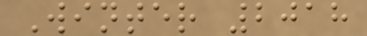Winter 2018
